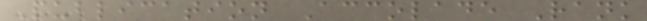Publication Accolade Rank
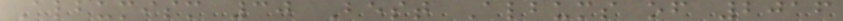Albumism 30 Best Albums of 2016
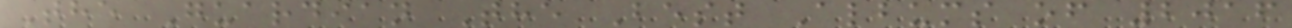The Guardian The Best Albums of 2016
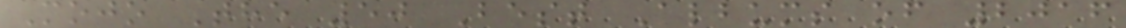Mojo The 50 Best Albums of 2016
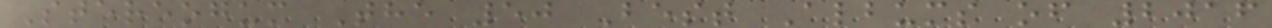Stereogum The 50 Best Albums of 2016
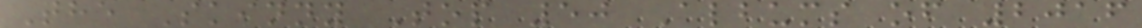The Skinny Top 50 Albums of 2016
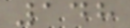148
